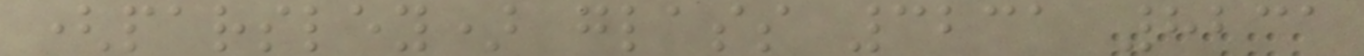(parsley) glass 3231 8231
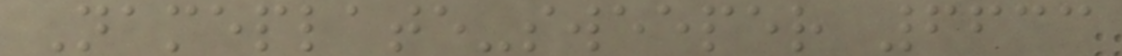Nameplate-sweeper 6633
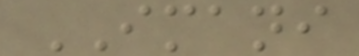IMANI
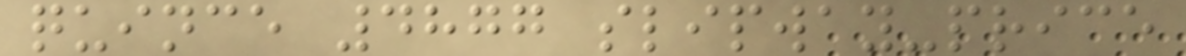quince 4877 slipway-price
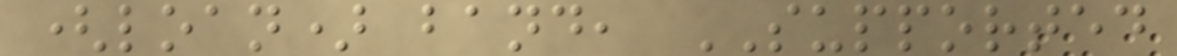(loan) band, SUPPORTED
